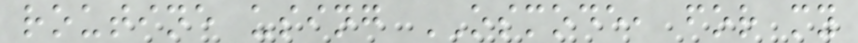routine using OSMODE, for my
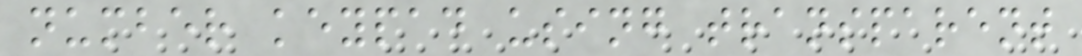number keypad using transparent
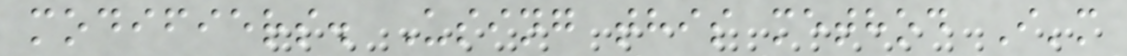modifiers. Using this method I'm
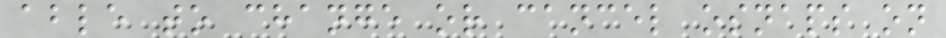able to change or cancel osnaps on
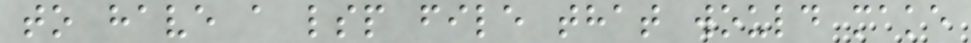to have a lsp file that would make
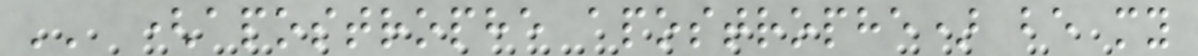'' (apostrophe apostrophe) be my
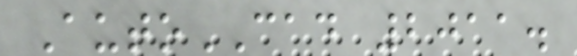AutoCAD 2011.
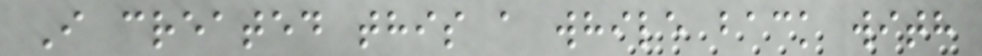I created this a while back with
